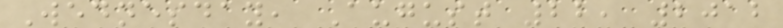Wednesday, August 22, 2012
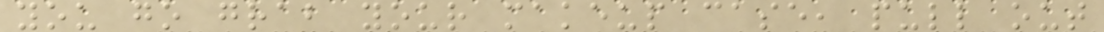you go grab your makeup case, pull out
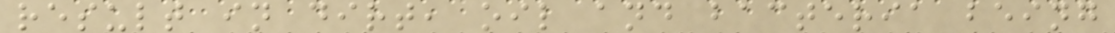result in dirt, oil and bacteria being
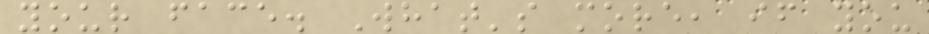your face. What's more, if you
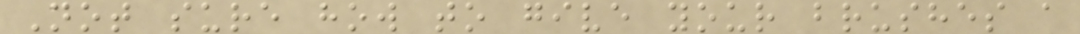Not sure how to give your brushes a
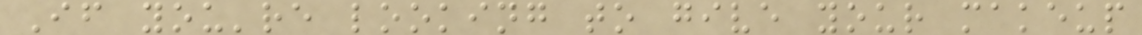If you're looking to give your makeup
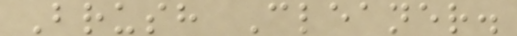Brush Cleaner.
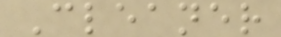Cleaner
